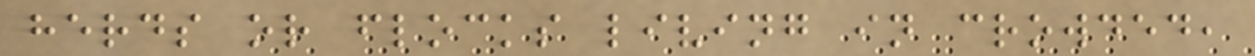herds or flocks living in crowded,
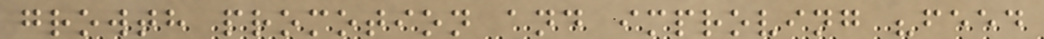growth promotion and improving "feed
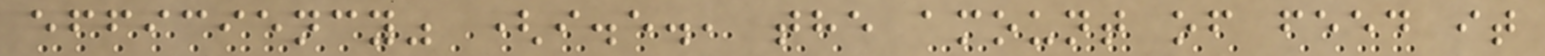efficiency" (i.e., the amount of feed it
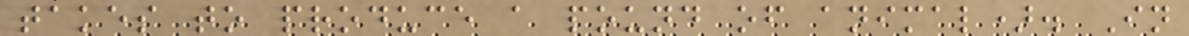takes to produce a pound of animal). In
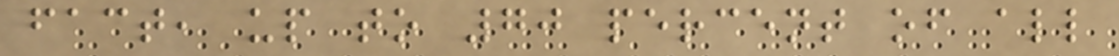fact, up to 70 percent of all
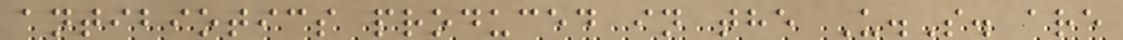antibiotics produced in the U.S. are
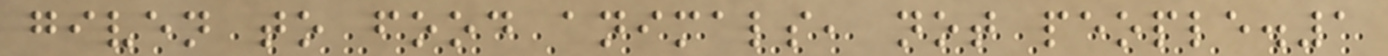given to food animals, not people.1
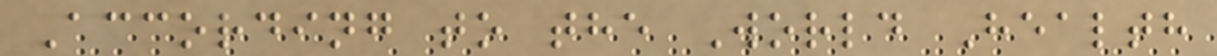According to the World Health
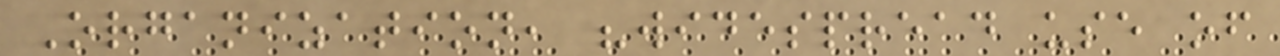Organization, "widespread use of
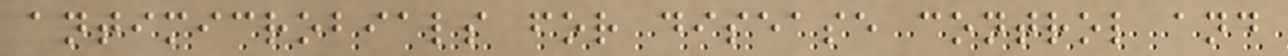antimicrobials for disease control and
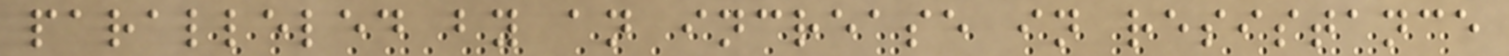paralleled by an increase in resistance
